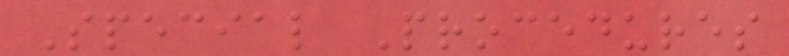Special Procedures
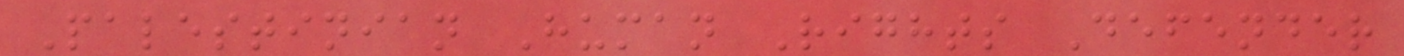Palestinian Human Rights Defender
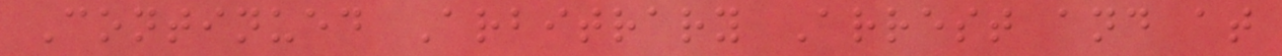Continued Arbitrary Arrest and at
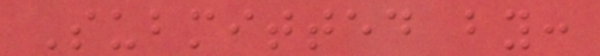Submitted by:
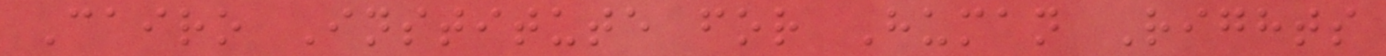Cairo Institute for Human Rights
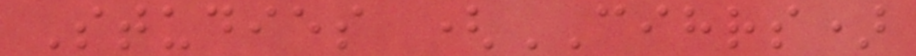Studies (CIHRS)
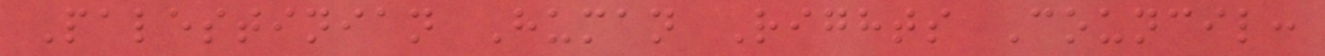Palestinian Human Rights Council:
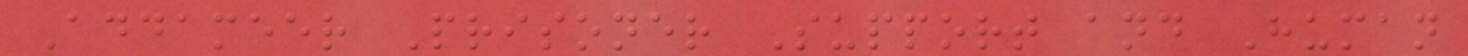Addameer Prisoner Support and Human
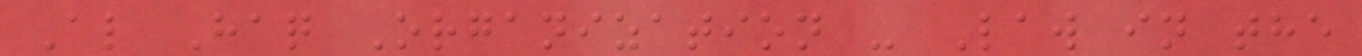Al Haq Organization - Law in the
